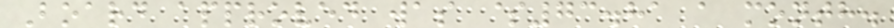Board approved was $73.81 a month.
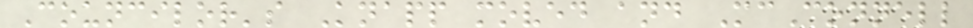Councilor's Knapp moved and McConnell
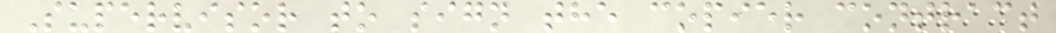Supervisor to sign the copier contract
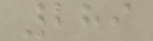289
